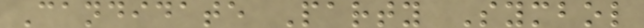Candidate Party Symbol
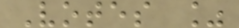Votes %
